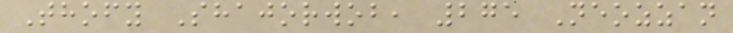Thofy Shajorwob, 275 Neozzan
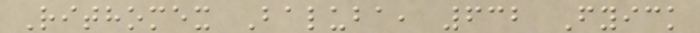Rithomex Baluba, 632 Fyick
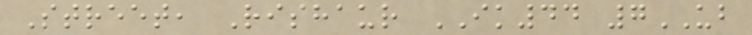Street, Rishaur IK44 7UB
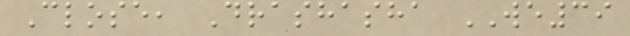Close, Drashasha WE39
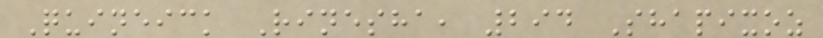Quineick Rinesha, 294 Shapixoz
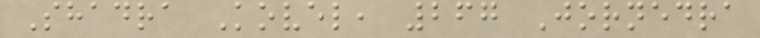Shadra Kovel, 267 Jornedra
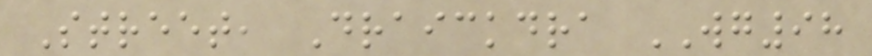Street, Draickdra WG98
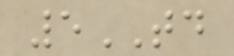5TD
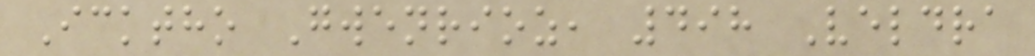Icktho Gwenrioz, 498 Veldra
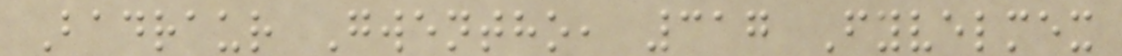Badraur Gwentho, 317 Fyvelmex
